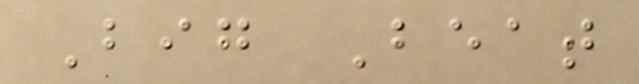Big Beat
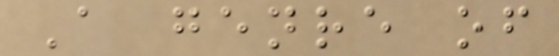A genre of
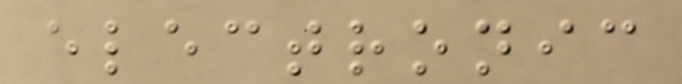electronic
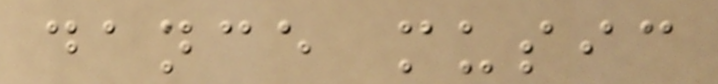dance music
